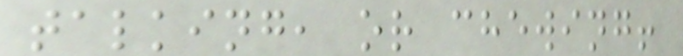talking, or chewing!
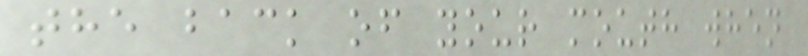the back of your mouth when
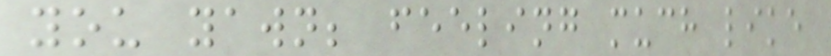you yawn; feeling much like
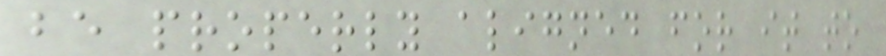be properly aligned for it to
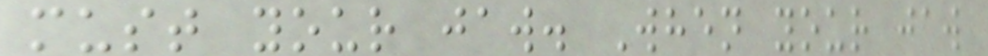must your jaw. When your jaw
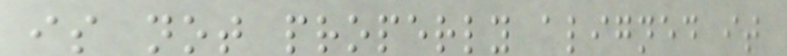is not properly aligned it
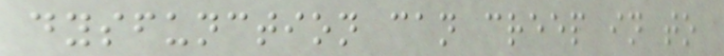dysfunction can creep in to
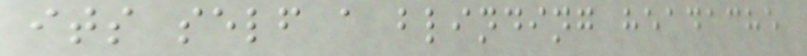its self a blinding headache
